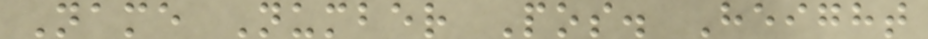Name Number Pos. Height
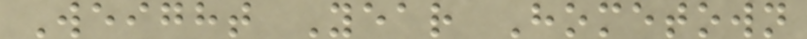Weight Year Hometown
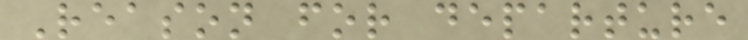Reason for departure
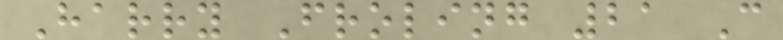Harry Froling 21 C
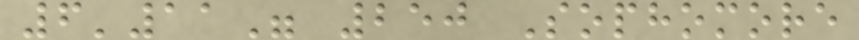6'11" 250 Sophomore
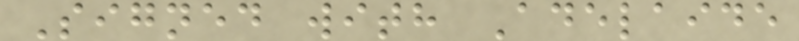Signed with Adelaide
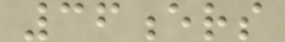36ers
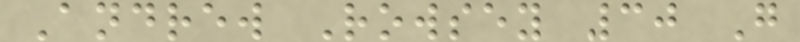Andrew Rowsey 30 G
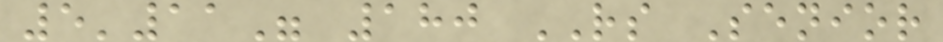5'11" 180 RS Senior
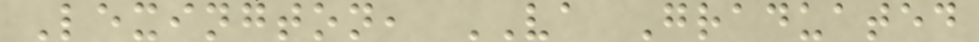Lexington, VA Graduated
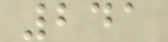241
